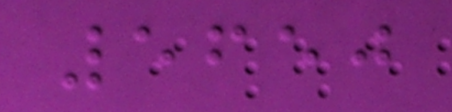5650
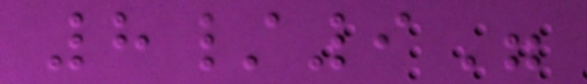8/9"
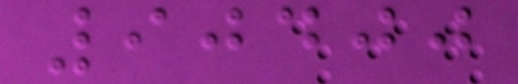90400
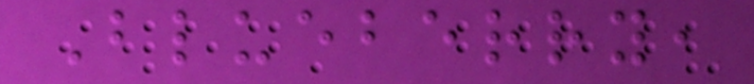Blueberry,
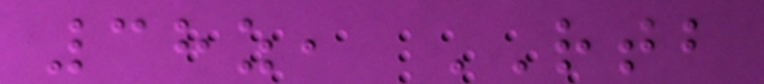38z, RTB
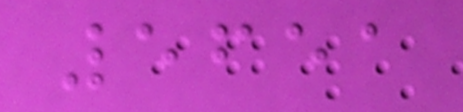5651
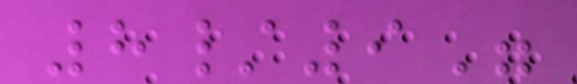8/9"
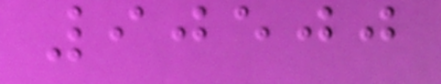90500
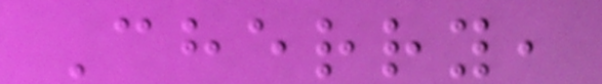Cherry,
